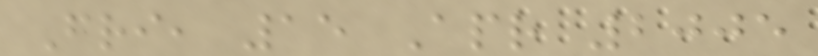Fri, 15 Apr 2005
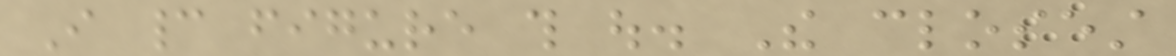I cannot figure this out. The closest
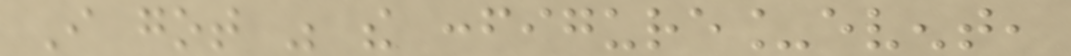I got was the configure_event,
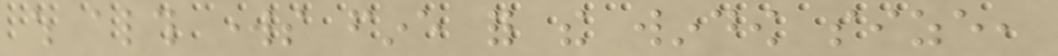which although works fine for the window size,
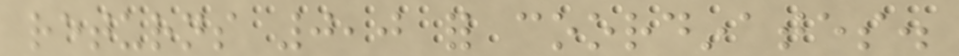returns 0,0 for coordinates.
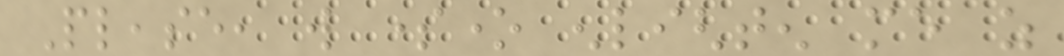Please, will someone enlighten me as
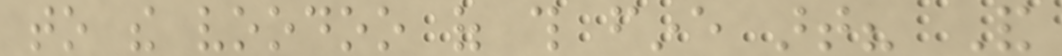to the voodoo of this fine art? And
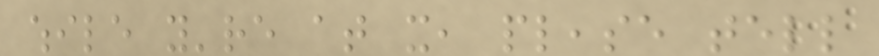while you're at it, please tell
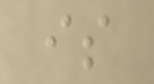is
